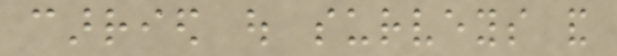carried out surveys and
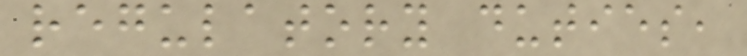regulatory duties,
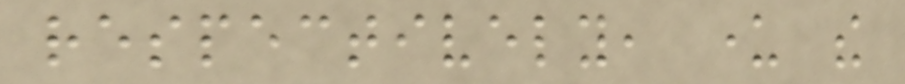respectively, under the
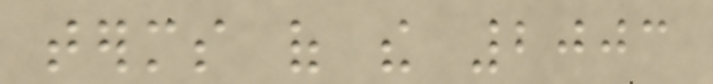terms of the 2003
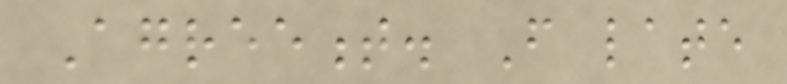Agreement. From late
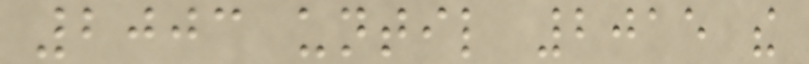2003 until 2015 the
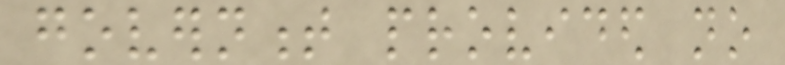government provided no
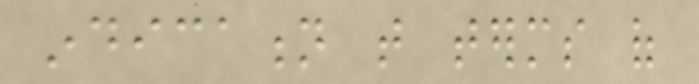indication that terms of
